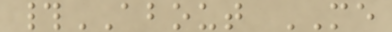#ABOUT ME
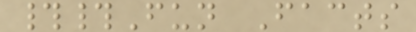##Fun Facts
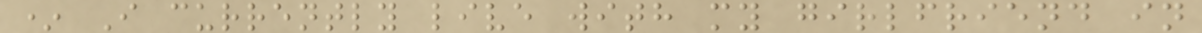* I currently live with my girlfriend in
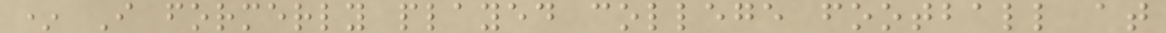* I formerly played college football at
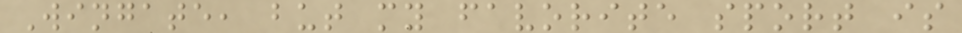Wingate, but my favorite sport is
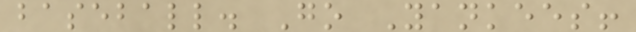baseball. Go Yankees!
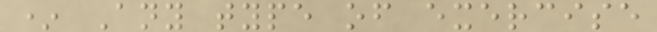* Any type of exercise
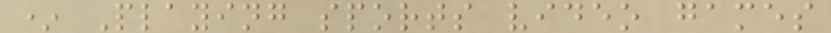* Playing sports video games
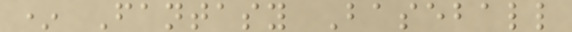* Fantasy Baseball
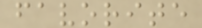favorite
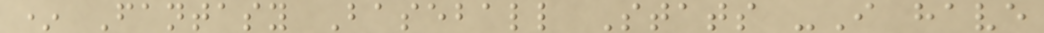* Fantasy Baseball Stats -I have
